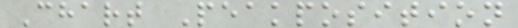Chart Peakposition
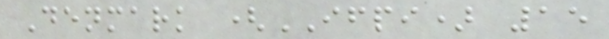Denmark (IFPI) 15
